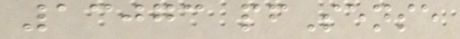13073 pfSense
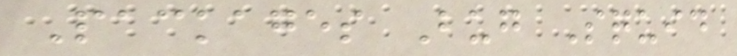Packages Bug Squid
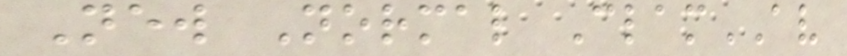New Normal ClamAV
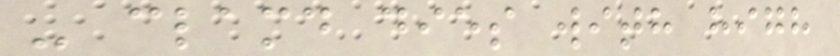- clamd dies with high
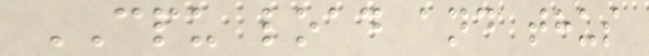CPU load and thus
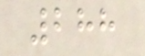288
